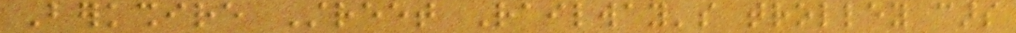Berkshire Street Railway's trolley cars
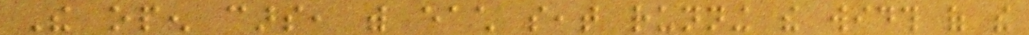The open cars, with each seat running the width of the
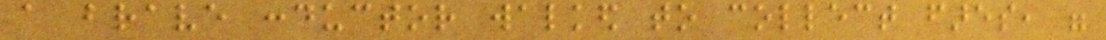a brave conductor walked to collect fares, were
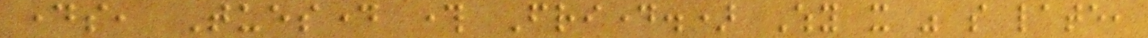days, Tuesday through Friday.) Why it was so late,
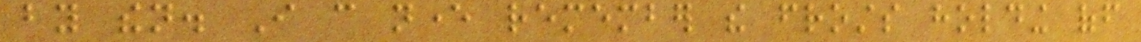by then. I can never remember the frosts holding off
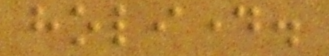holiday.
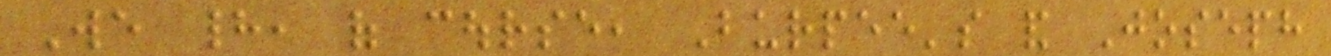We had, of course, Burpee's and Joseph
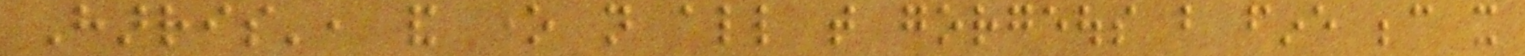Harris', and one not all that gorgeous but fine because it
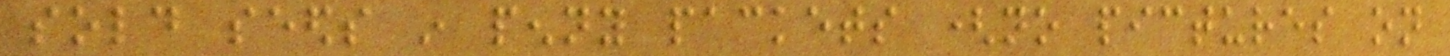sold seeds in penny packets (no pictures on
